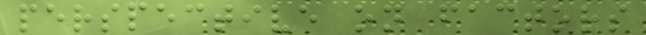perspective on factors
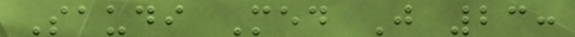Saudi Med J 23:
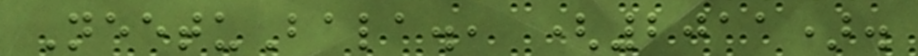NeetuBala., (2011).
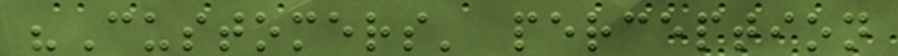"Customers' perception
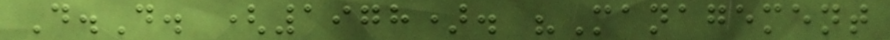D.D. (1978). "Management
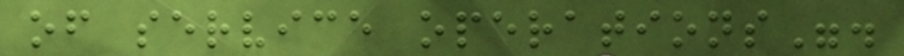of service operations".
